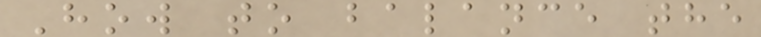How to balance the
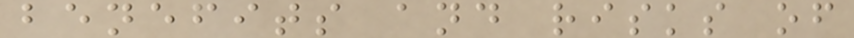benefits and risks of
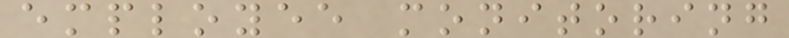employee monitoring
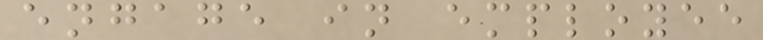engage in employee
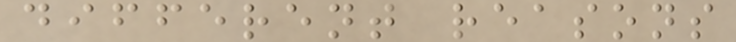different reasons
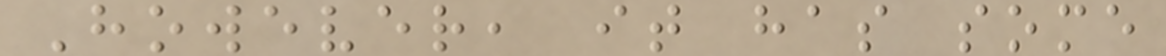However, it has some
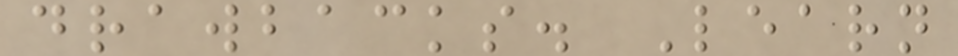drawbacks. Learn
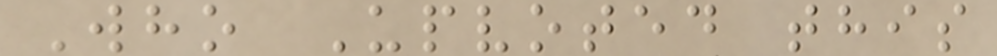Who Upvoted this
